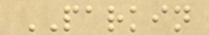PARKIN
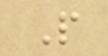P
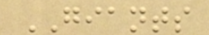GIANTS
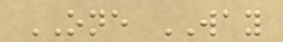ONE WAY
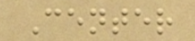Center
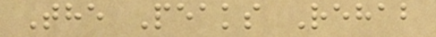The Peaks Rehab
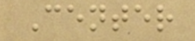Center
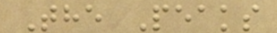The Peaks
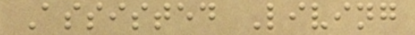Assisted Living
